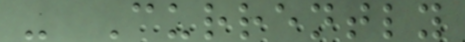- Currently
